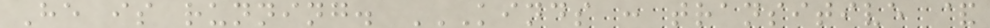He is running. KINDS : TRANSITIVE &
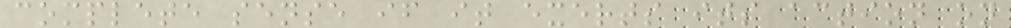complete sense if it exerts its action on
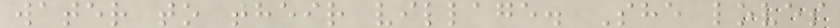water to their village. She loves
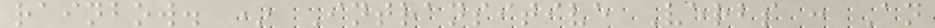rainbow. * Intransitive Verbs : An
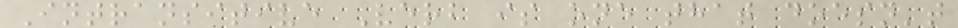Intransitive Verb is one that doesn't
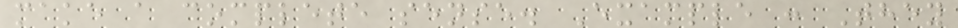make a complete sense. Example : They
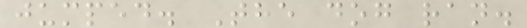jumped. The dog ran.
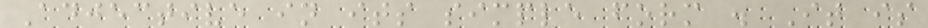Adjective in its simple form . It is
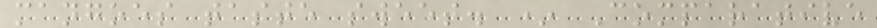mangoes taste sweet. * Comparative
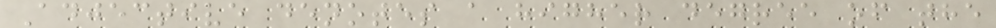Adjective denotes a higher degree of the
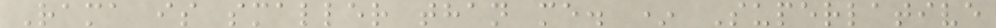Rama is smaller than me. * Superlative
